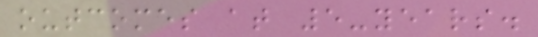outcomes at 5-years.
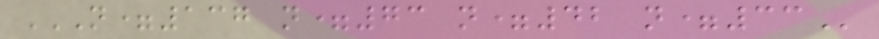N=137 N=73 N=42 N=33
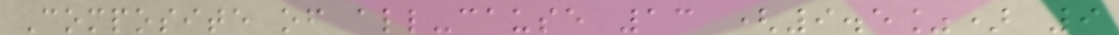Composite of all-cause 13 (9.5%) 9
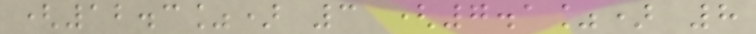(12.3%) 3 (7.1%) 8
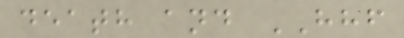death and HHF
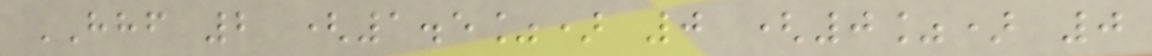HHF 2 (1.5%) 0 (0%) 0
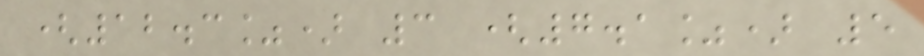(12.3%) 3 (7.1%) 5
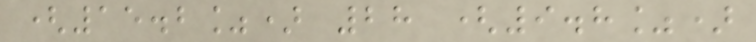(15.2%) 28 (9.8%)
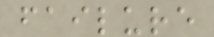failure
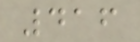416
